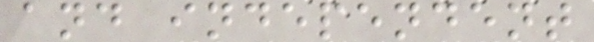and independent
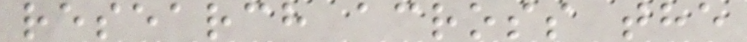research across the
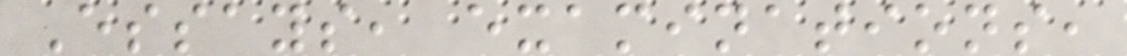Essays, examinations,
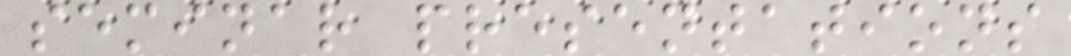seminar presentations
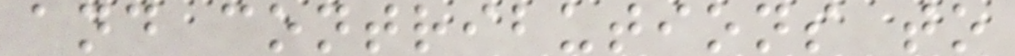and contributions to
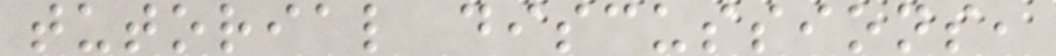tutorial discussions,
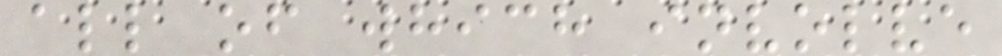all of which involve
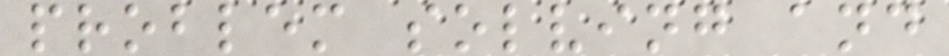problem solving and
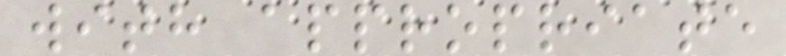with appropriate
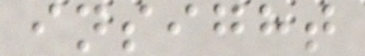insight
